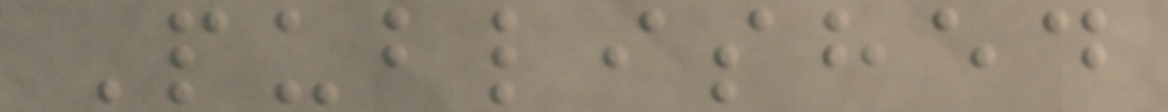Published
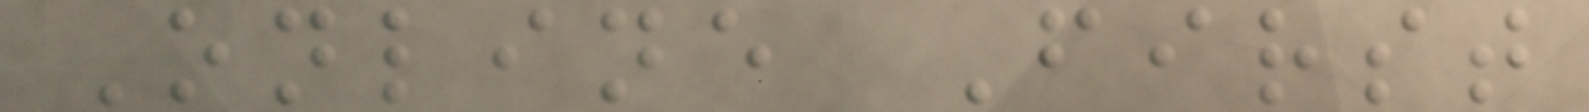Online First
